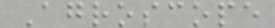Agroscope
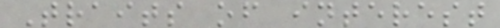Traits of interest
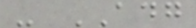- ADG
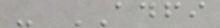- ADFI
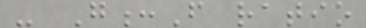- G:F ratio
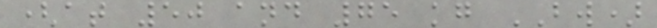(at 50 and 75 kg BW)
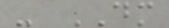- DM
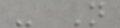- N
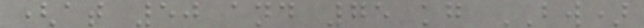(at 50 and 75 kg BW)
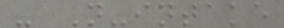- N-intake
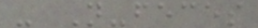- N-feces
